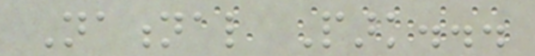National Park...
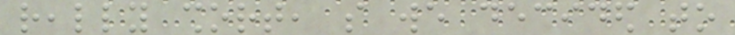really short, so we decided to
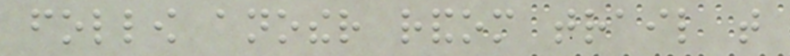follow another random trail that
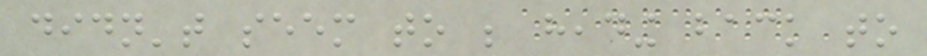didn't seem to be heading back to
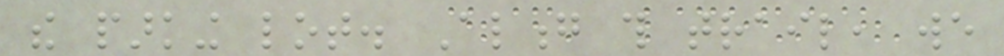the parking lot. Along this trail, we
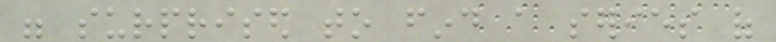were surprised to find a series of
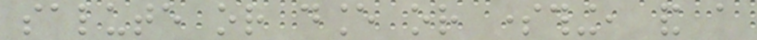salute or dance or something, and a
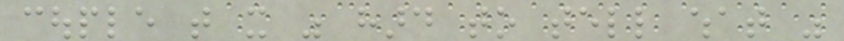couple that it was hard to tell what was
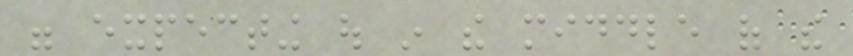were expecting out in the middle of the
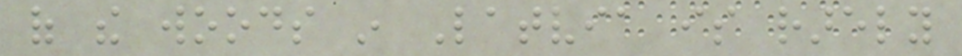of the woods in Latvia is rarely
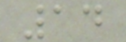14
